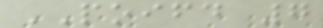POIFD 7
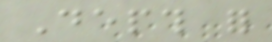Depth for
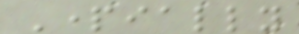Partially
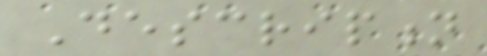Description
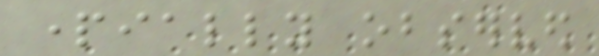partially observed
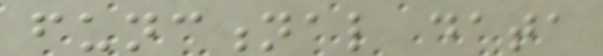functional data
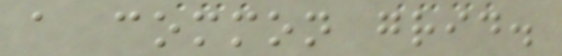a common grid.
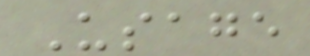Usage
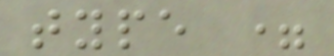type =
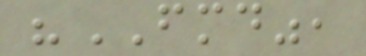"FMD",
